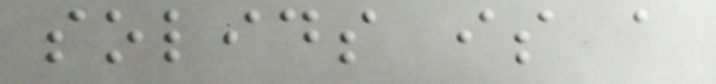solids is a
